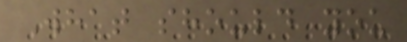What should you
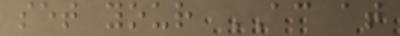set your AC at
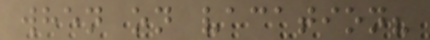when on vacation?
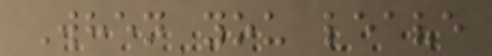When you leave
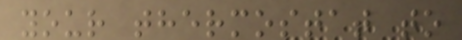your thermostat to
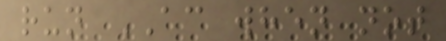run AC when not
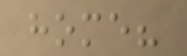home?
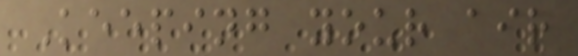Keeping your air
